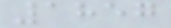1857
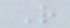R
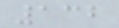132
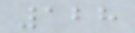128
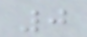0
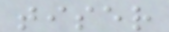tiser
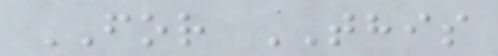FOR THIS
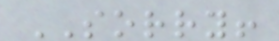SORRY!
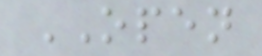OPEN
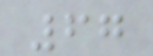67
